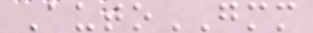AutoGMM
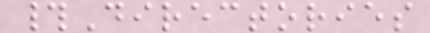#Directories
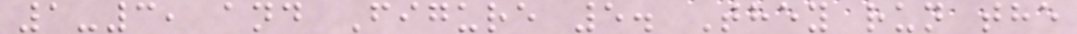1-3, and Figure 5. They run the
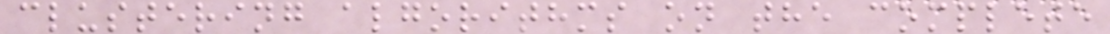clustering algorithms on the complete
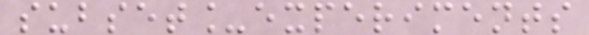subset_experiments
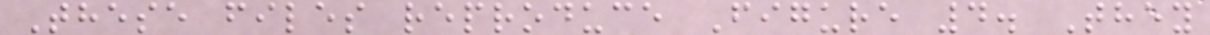These files reproduce Figure 4. They
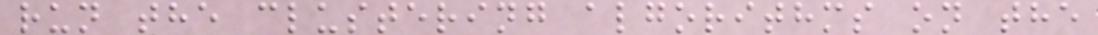run the clustering algorithms on the
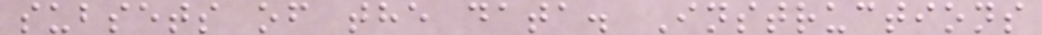subsets of the data. Instructions
